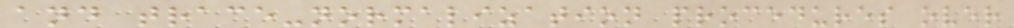and trace-normalization procedures over
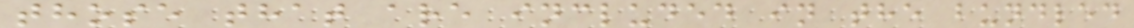those that are included in the bundled
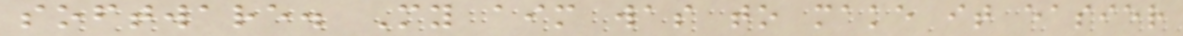software. My aim was to make it easier
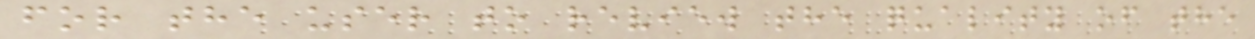for the user to review the quality of the
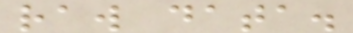raw data.
